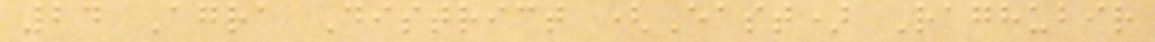24 Agra District (East) Raghubir
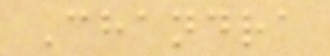Chandra
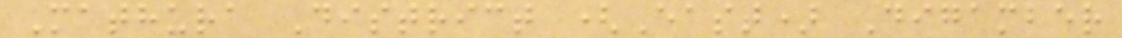Mathura District (East) Digamber
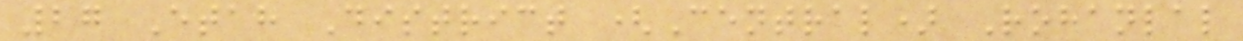27 Etah District (Central) Rohanlal
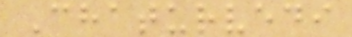Chaturvedi
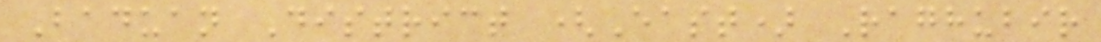Baduan District (East) Raghubir
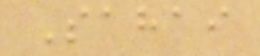Sahai
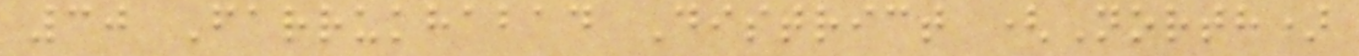30 Farrukhabad District (North)
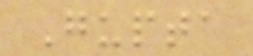Gupta
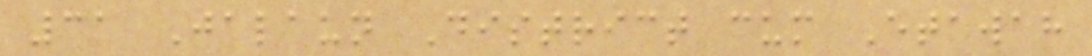31 Jalaun District cum Etawah
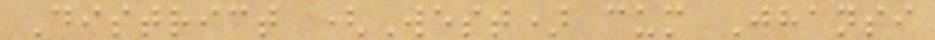District (West) cum Jhansi
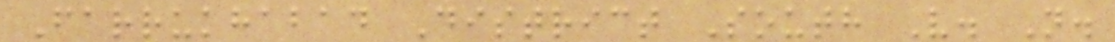Farrukhabad District South V. N.
